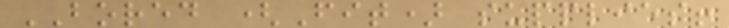BORED (Fit) supplies!
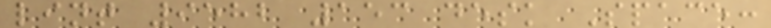lint 9582 153 desk Space:
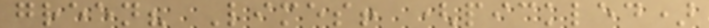green? Limes! (pickled)
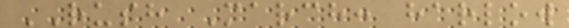RUSH March: harlow
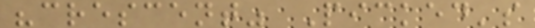"crescent" Picked's
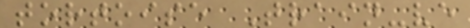tortoise Train-ve
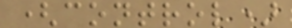(control)
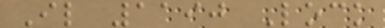Il 1190 Lock
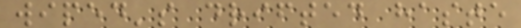wiped's drifted haste
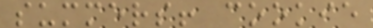summers! cookie
